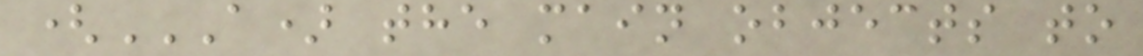(A) THE MAIN OBJECTS TO
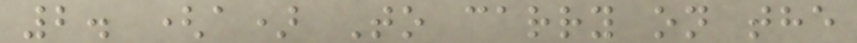2. (a) To carry on the
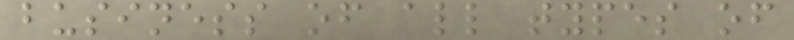business of all types of
